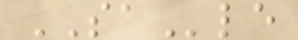SAle
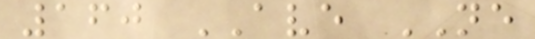160 AVE NE
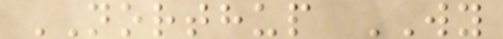NORTHUP WY
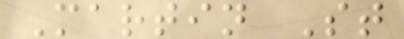Martin St
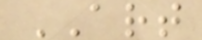ART
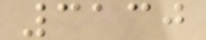3130
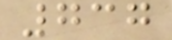737
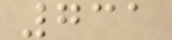731
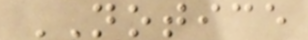NOTICE
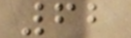62
